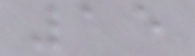15
